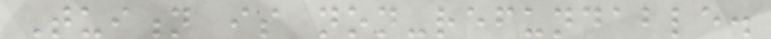Tuition is non-refundable.
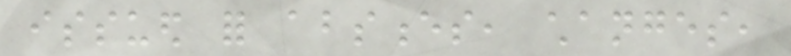issued for absences, changes,
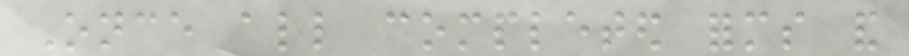Once all completed forms and
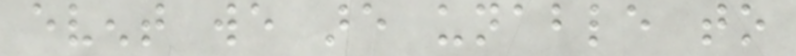event we are unable to
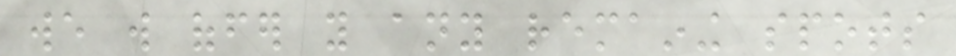we will offer you any remaining spots
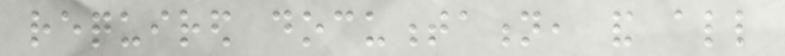required documentation, and all
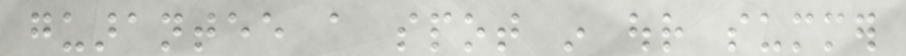guarantee a spot in our summer
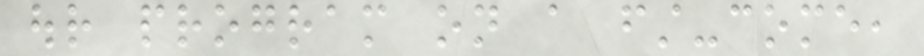our program on a first-come,
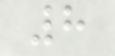8
